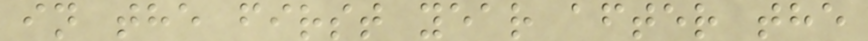in the first year after the
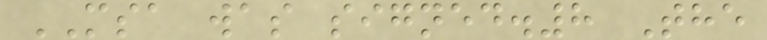MSA was signed.8 The
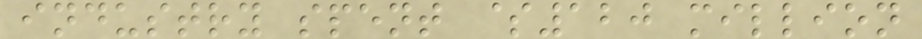industry spent $120 million
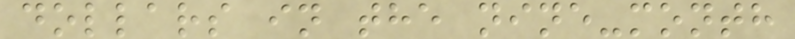dollars in the nine-month
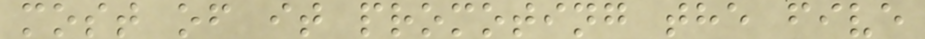most of it promoting the five
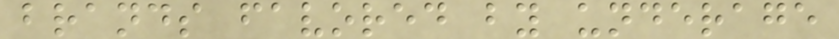brands favored by underage
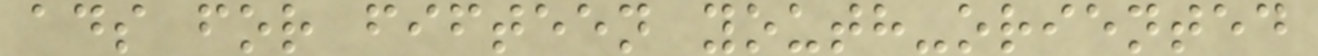ads for fifteen youth-oriented
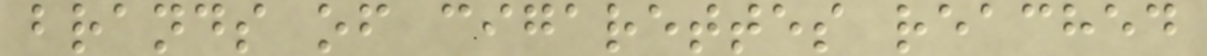brands of cigarettes reached
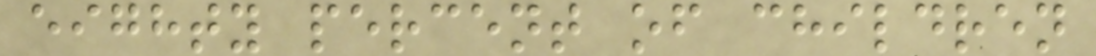eighty percent of children
